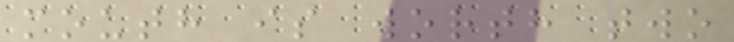mouth is worth two
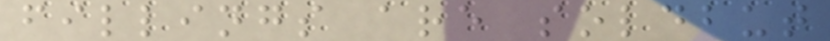fillings are soldbut
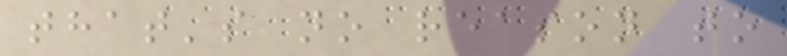that's no reason to
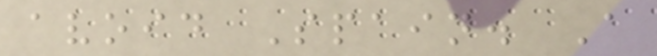avoid Spain. A
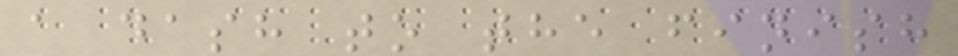a dash to the finish
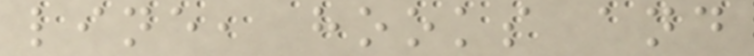line, hooks and
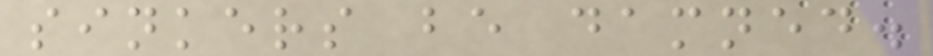sinkers be damned.
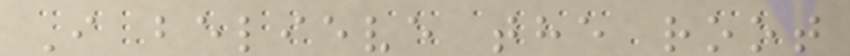I believe the root
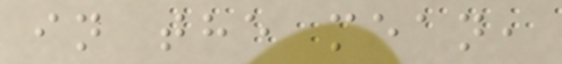in the mean,
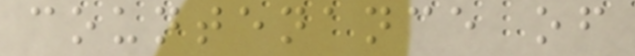countenance of
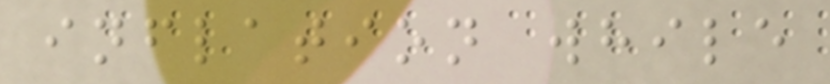inflation while
